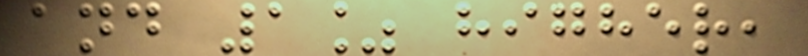and 1% higher,
